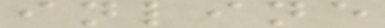inline
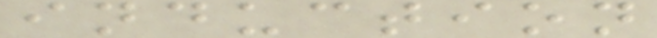induction
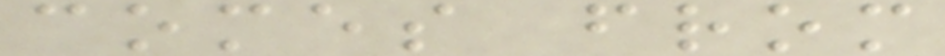comes from
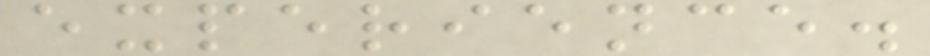experience.
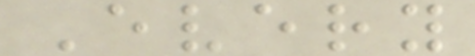Every
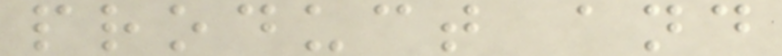product and
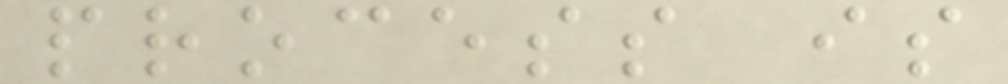process is
